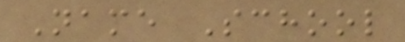Name School
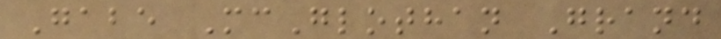Gabe McGlothan Grand
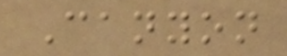Canyon
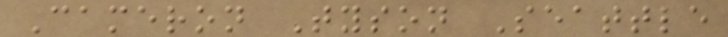Cameron Tyson Seattle
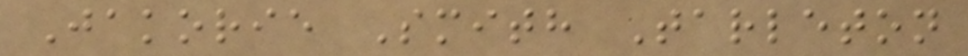Jakorie Smith Tarleton
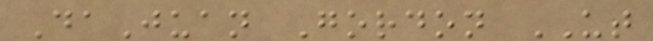DaJuan Gordon UT
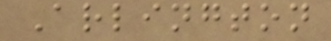Arlington
